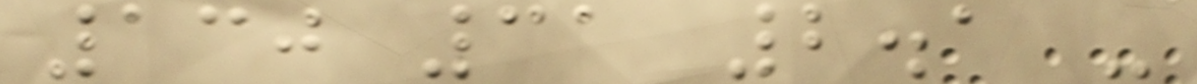130 31 2.1 -
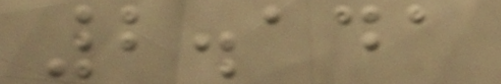2.141
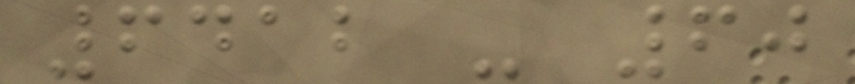6412 - 60
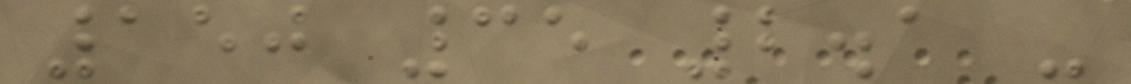150 35 2.1 -
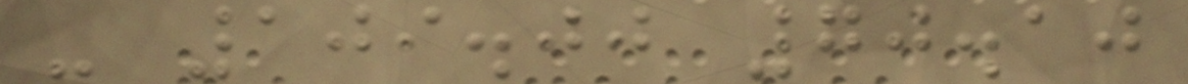- 109.00 70.10
